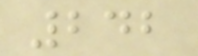242
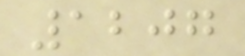1207
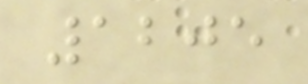1205
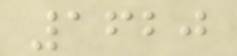1620
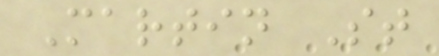Martin St
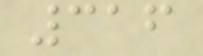316
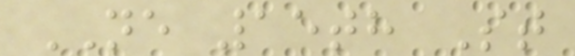NE 15th St
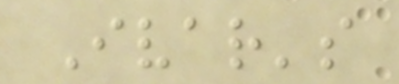Ivar's
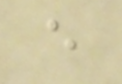e
